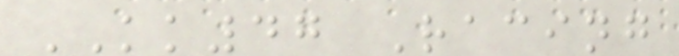KK47 Racing
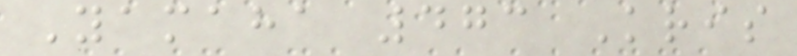Yamaha 473 Kris
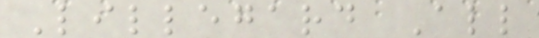Lillegard All
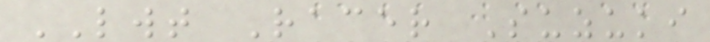LWT Racer Suzuki
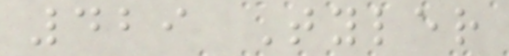429 Tyler
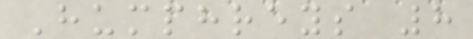Humphreys 8
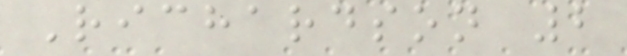Richardson 2
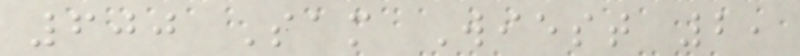600 Sam Wiest 2,
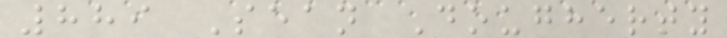889 Sean Dougherty
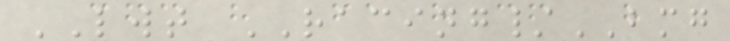LWT RACING/BMG
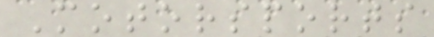Motorsports
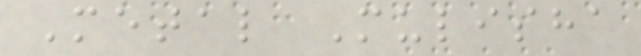Metal Mulisha
